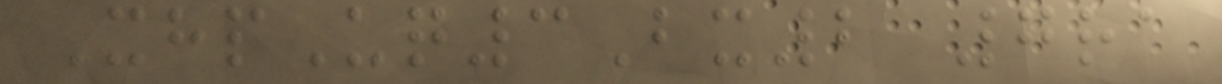XhpUq3Bx2 7ra
